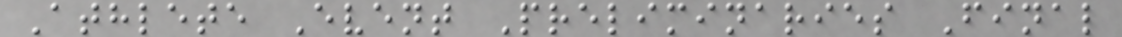Athlete Event Preliminaries Final
